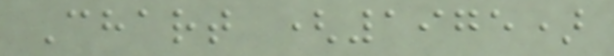Chart (1975)
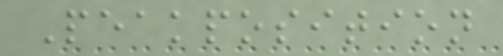Peakposition
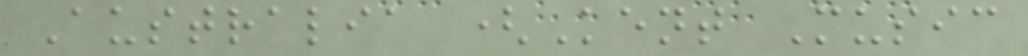Australia (Kent Music
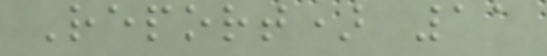Report) 11
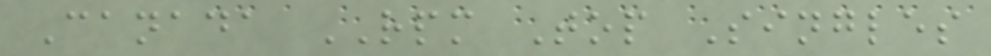Canada RPM Top Singles
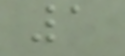1
